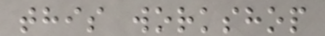this workshop
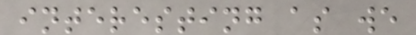interesting as we
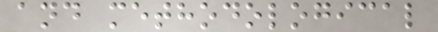and methodological
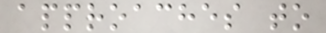approaches to
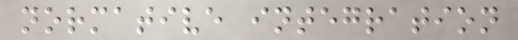normative integration
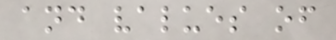and values of
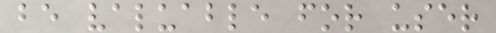be valuable for user
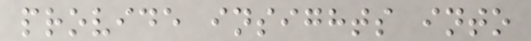provide insights into
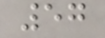57
